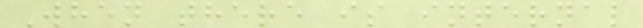When there is internal
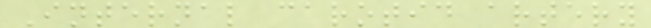Internal carotid artery
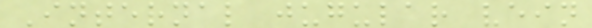Internal jugular vein
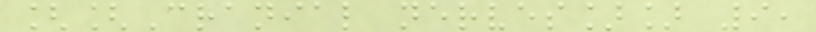[[Cranial nerves]] 9,
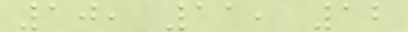10, 11, 12
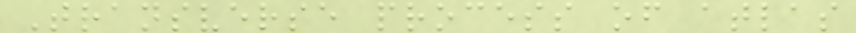Transverse process of atlas
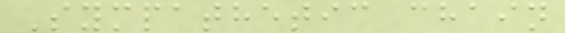Sympathetic chain
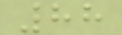88
